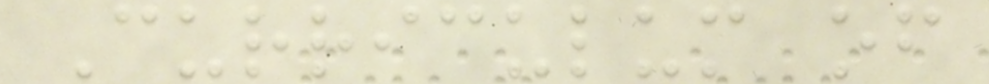Curriculum of
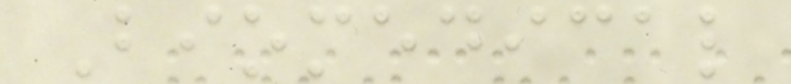Biomedical
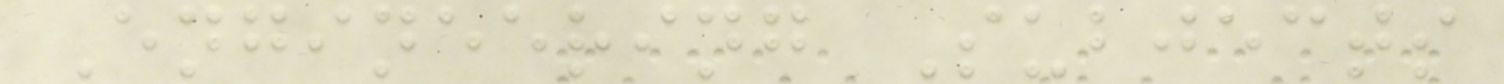Engineering Subjects
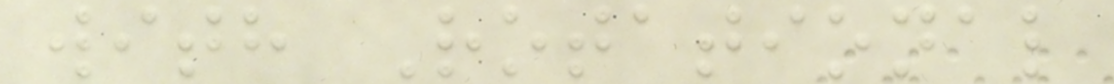with Rotational
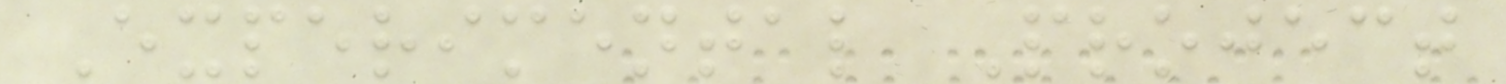Experimental Project
